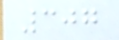307
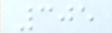305
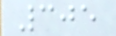305
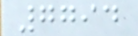7794
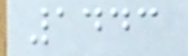1443
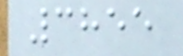3855
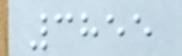3855
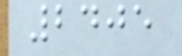2405
